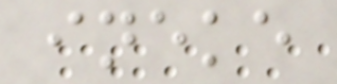ineke
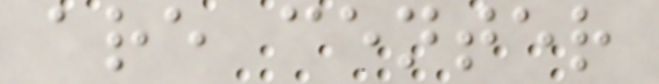are center
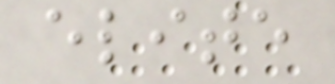elite
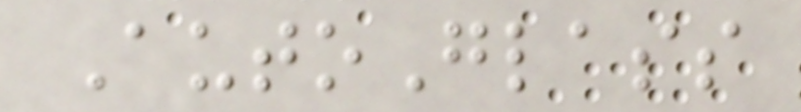AutoGlass
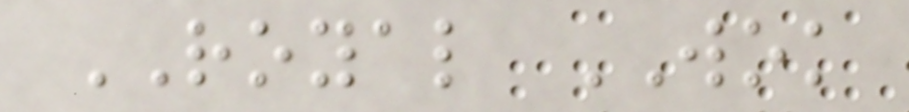ROYAL WOK
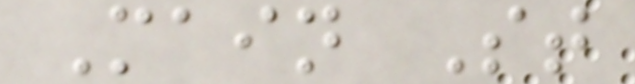Main St
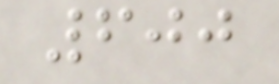600
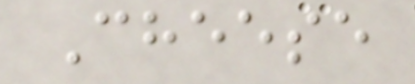Cheese
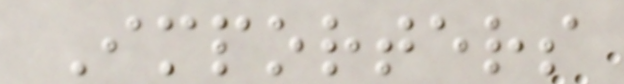Importers
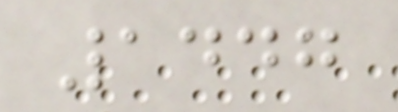1447
